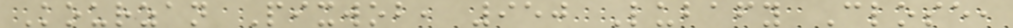Kourzan Pixwob, 950 Lubafy Close,
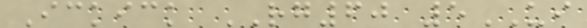Ickick RG60 5UI
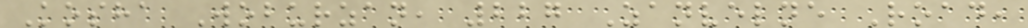Kosha Woburzan, 227 Zanvelne Road,
